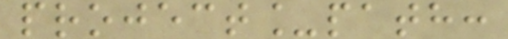project_path:
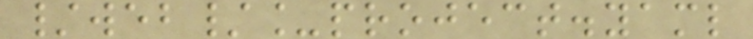/web/_project.yaml
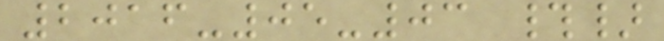2016-05-03 #}
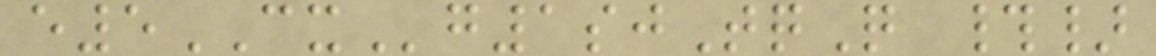e5CXg1sjTqQ #}
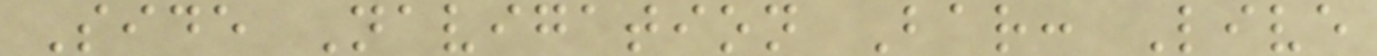Side Navigation Bar: Live
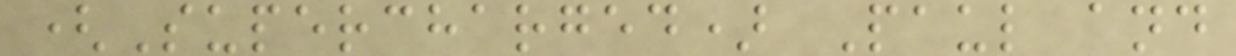(Supercharged) Paul and
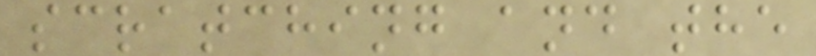scratching and the
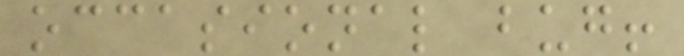occasional bug!
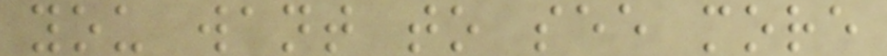you want to see more
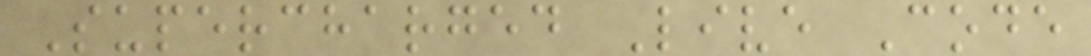Supercharged Live Code
